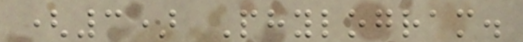(3) Phylogram.
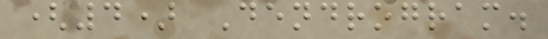(4) Dendrogram.
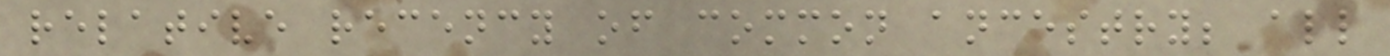relative recency of common ancestry; all
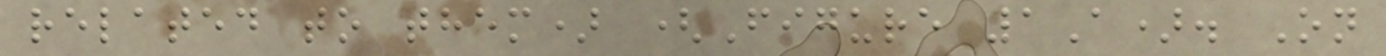related to them) (Figure 1A). On
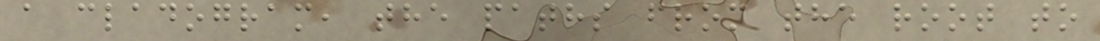a cladogram, the paths from the root to
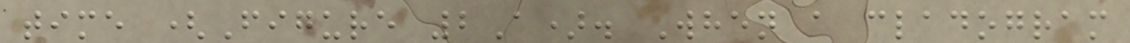time (Figure 2A). When a cladogram
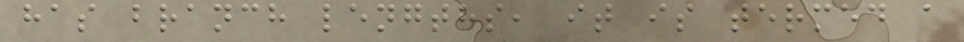has branch lengths, it is termed a
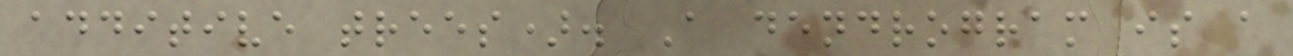additive trees). A dendrogram is a
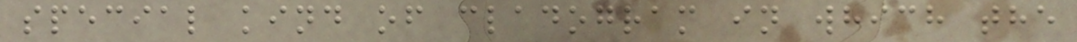special kind of cladogram in which the
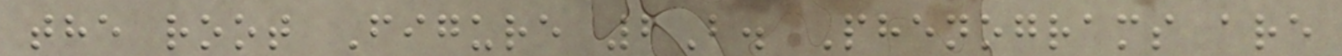the root Figure 2B. Phenograms are
